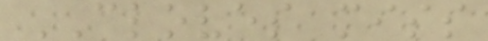CLOVES miss
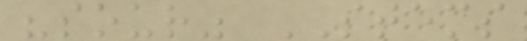"sour" STEMS
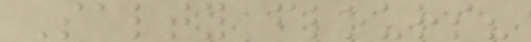Salty flours?
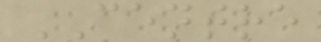CENTRE
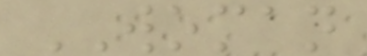WOMAN
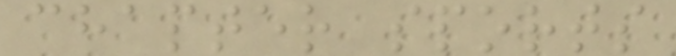chapter sports
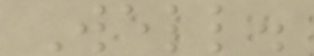Well.
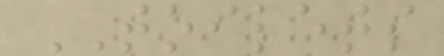TOILETS
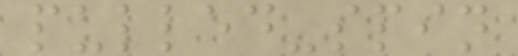pulled-spin
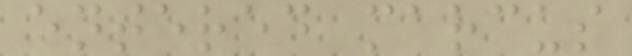entered marcus
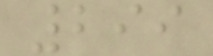299
